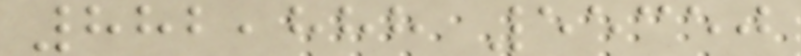882,888 55350
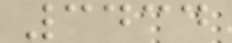3434
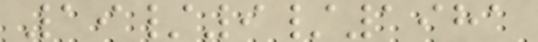19/9/1981
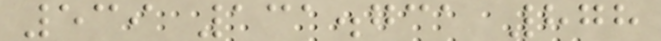539 131.731 878
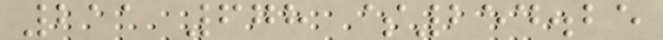211 678 $254.25
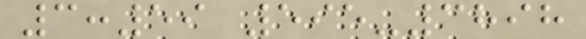3:59 595-3898
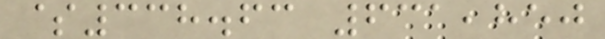$338.63 631,850
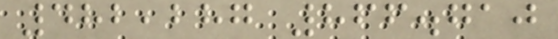482,287 866.710
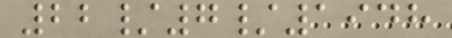22/7/1948
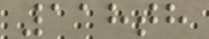118th
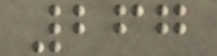267
